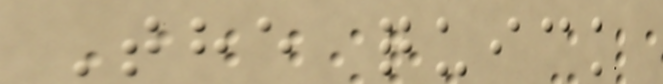The quick
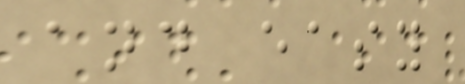and easy
